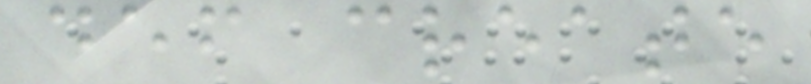def create
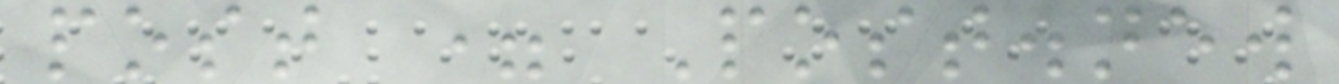post = Post.new
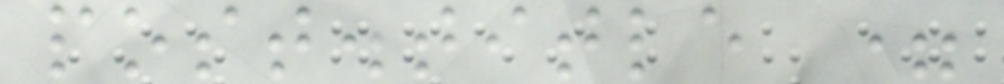post.title =
